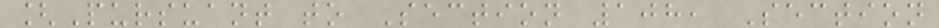[Pursuant to Section 108, Section
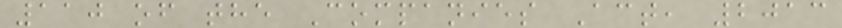110 of the Companies Act, 2013
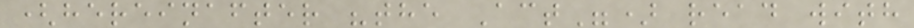(hereinafter "the Act") read with
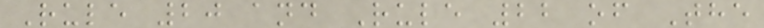Rule 20 and Rule 22 of The
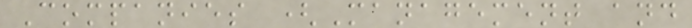Companies (Management and
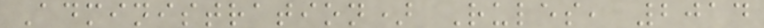Administration) Rules, 2014
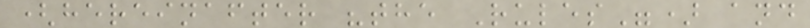(hereinafter "the Rules") and
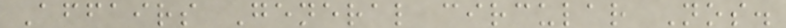Affairs General circular Nos.
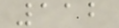112
